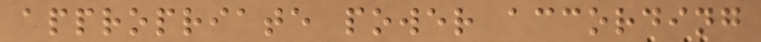appropriate power according
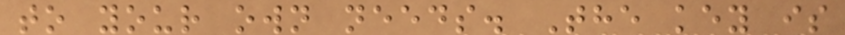to your own needs. The key is
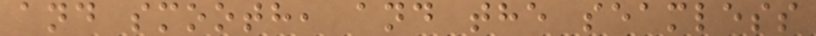and smooth, and the seamless
